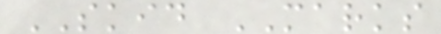SKID MARKS
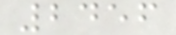2456
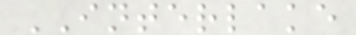INTERLAKE
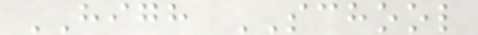HIGH SCHOOL
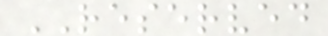RESERVED
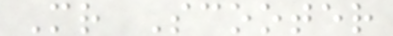Mr Scooter
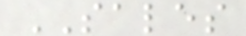SALES
